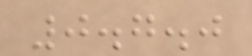0.7.0
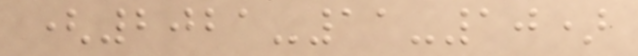(2021-11-10)
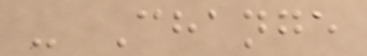- Change
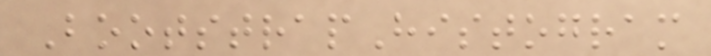BootstrapHistogram
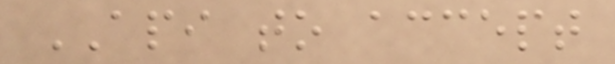API to accept
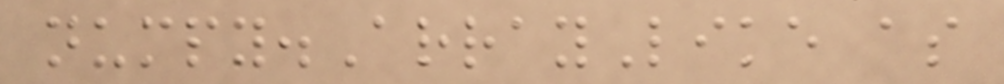numpy.ArrayLike as
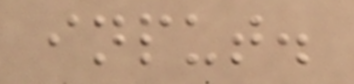input.
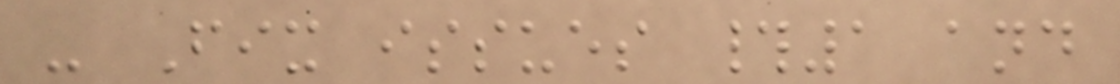- Fix issues #1 and
